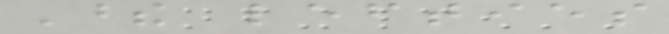These lefties
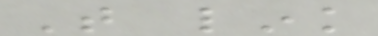That link
